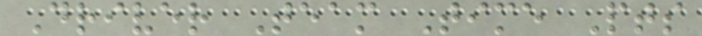Driver Team Time Pts
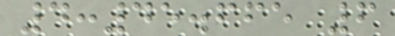4:45.665 6
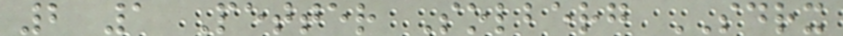2 1 Petter Solberg SDRX
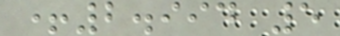+2.994 5
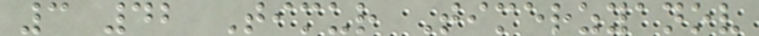3 42 Timur Timerzyanov
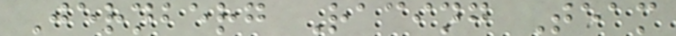Jernberg Racing Team
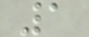1
